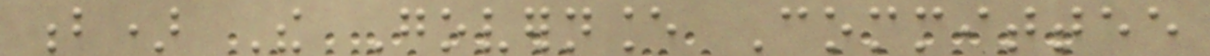b) The Governance Committee
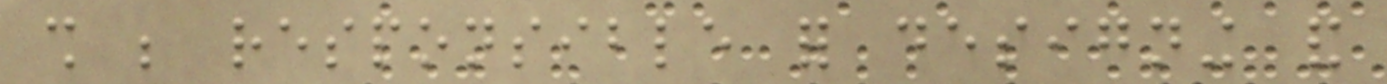shall be responsible for designing and
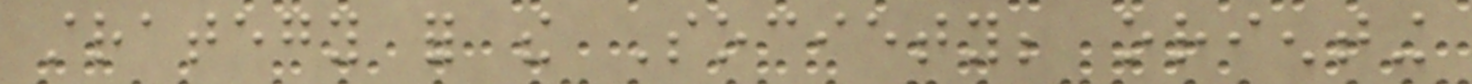strategy for the Society; orienting
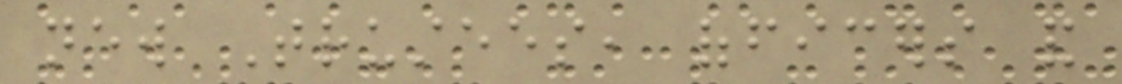new Trustees, officers and
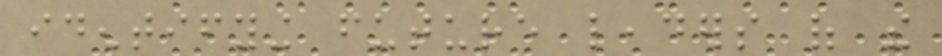identifying future leaders of the
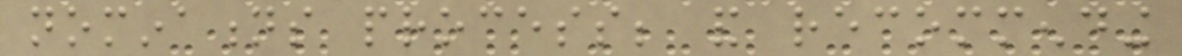nominations process; and recommending
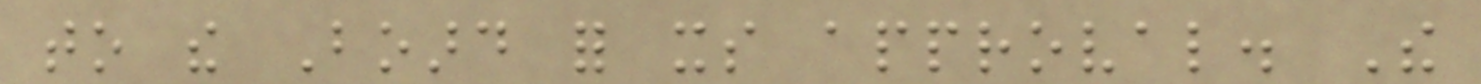to the Board for its approval. The
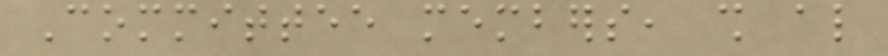Committee members, shall also
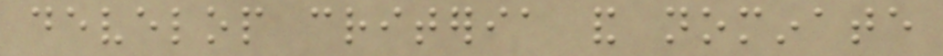develop criteria and nominate
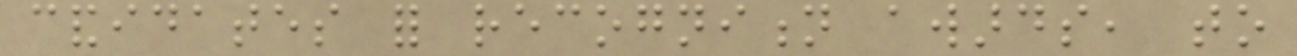candidates for recognition awards, to
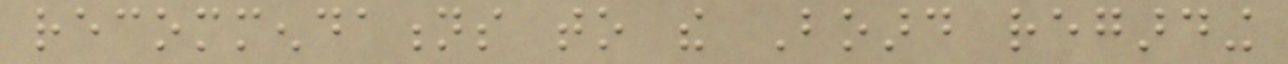recommendations to the Board regarding
